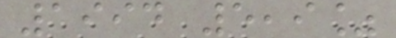1994 5,9%
